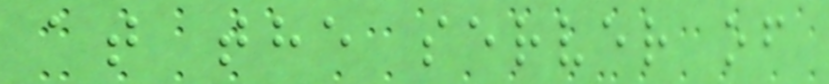at the server of
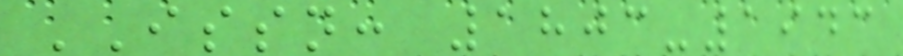ISSN: 1803-1943
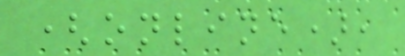(online),
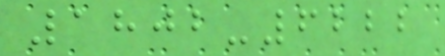1802-6222
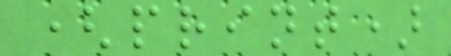(print)
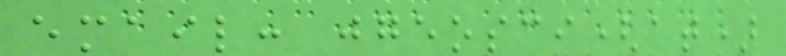email: jgeosci(at)
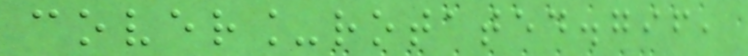cover_rotated.gif,
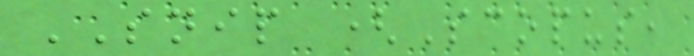SNIP (Scopus,
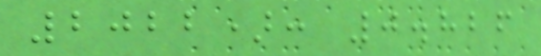2022): 0.826
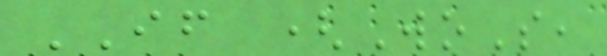IF (WoS,
